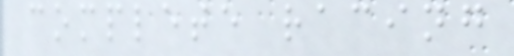complete racing
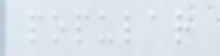popular
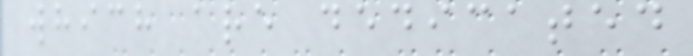which are dedicated
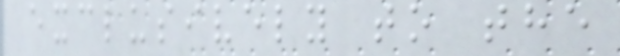exclusively to the
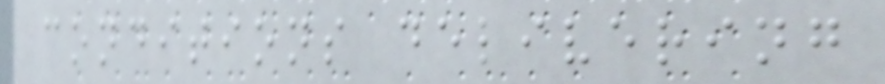conditions delivering
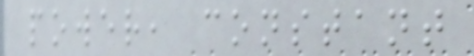power, constant
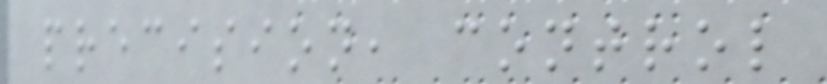precision, control
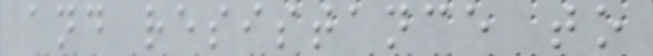and resistance to
